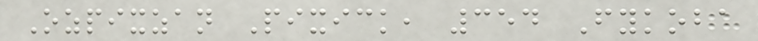Ozpixzan Pixick, 354 Fykoba
